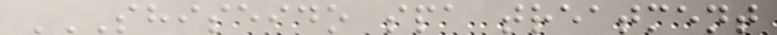SHISEIDO SPA TREATMENT
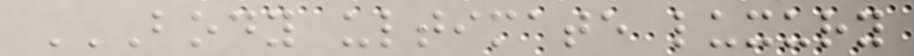BODY ULTIMATE LUXURY
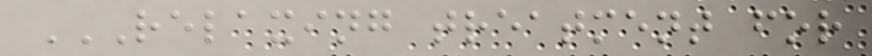RELAXING TREATMENT FOR
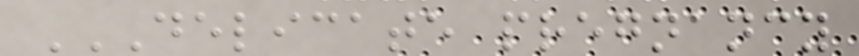DELICATE PREGNANCY
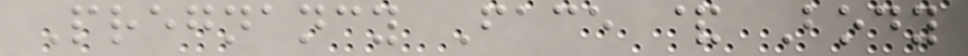Pregnancy Face & Body
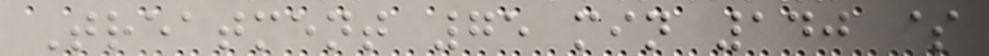Treatment 75 min 140 $
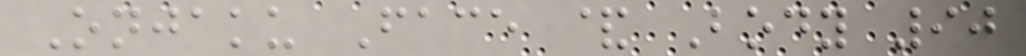Onjaku Face & Body 90
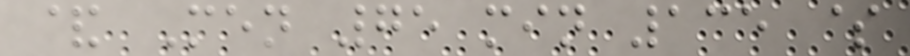& Men 75 min 135 $
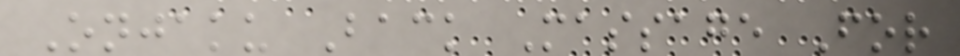Onjaku Back Massage For
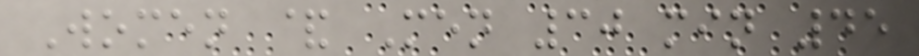Women & Men 30 min 45
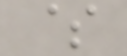$
